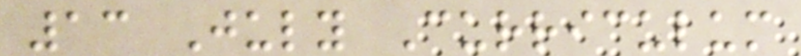13 July Curriculum
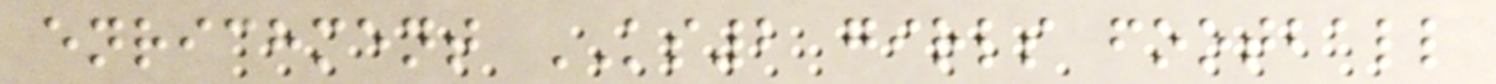enrichment KS2 girls football
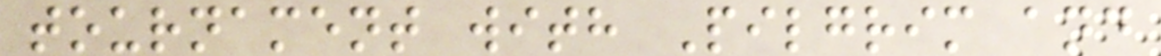tournament with Pilgrim and
